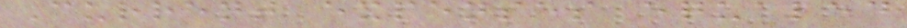Current expenses equaled
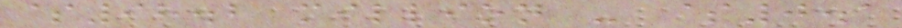$98.2 million - $0.1
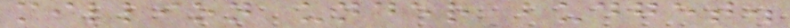million under budget.
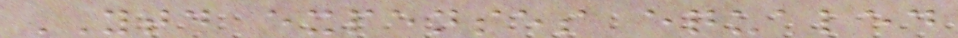YTD expenses equaled
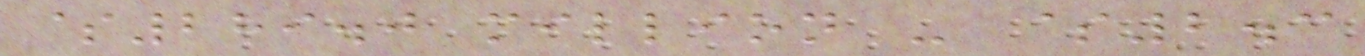$289.0 million - $2.3
